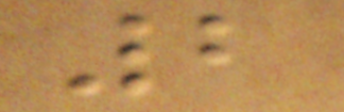2
